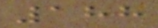188
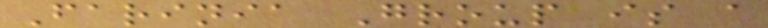Farinia Group is a
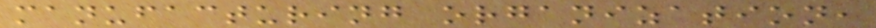manufacturing organization,
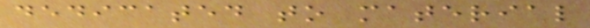dedicated to material
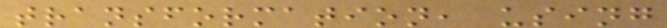transformation, using
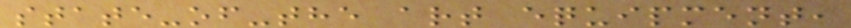state-of-the art equipment,
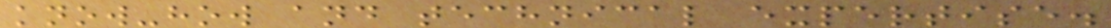know-how and technical expertise.
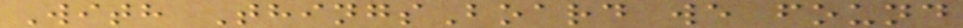With ThingsBoard we found
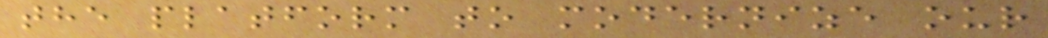the platform to modernize our
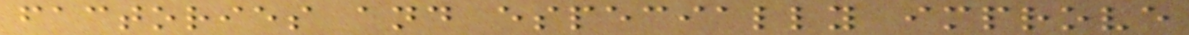factories and especially improve
